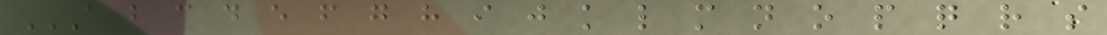A B C D E F G H I J K L M N O P Q R S
